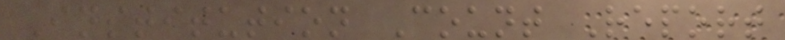Institution Count Report
